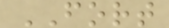FORT
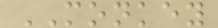MONKEY
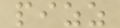pizz
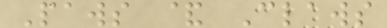Paws & Claws
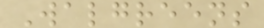Walgreens
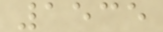1535
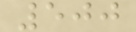500
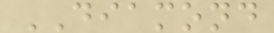DIAMOND
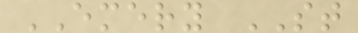EMERY ST
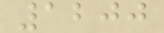1200
